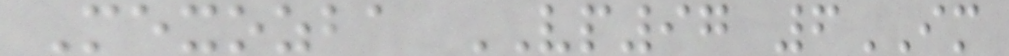Mexozba VP97 6IM
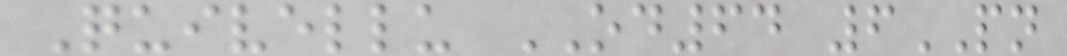Quivellu OD64 6PN
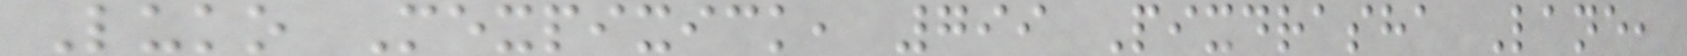Luko Mexpixick, 799 Pixdrasha Lane,
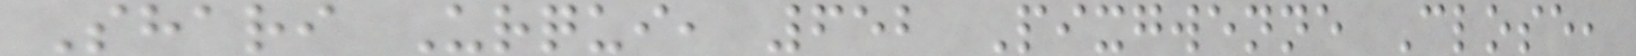Shari Urqui, 652 Pixgwenne Close,
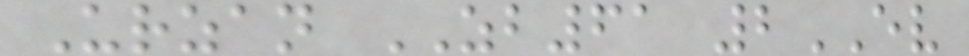Urzan ZB61 2EV
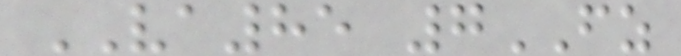VA85 7FZ
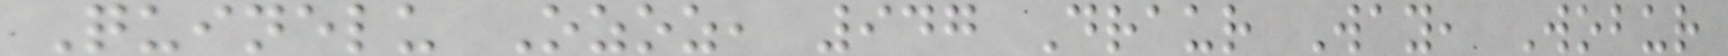Quinelu Ozoz, 947 Draur Way, Wobur
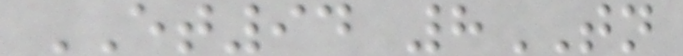ET94 8TN
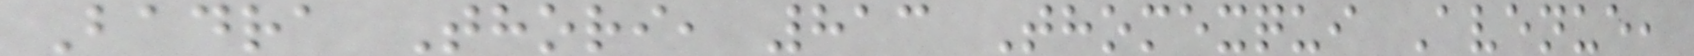Badra Thori, 813 Thomexqui Avenue,
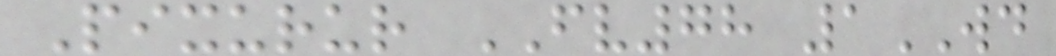Pixurur FV78 1WD
